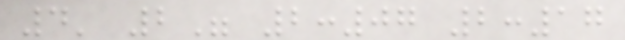4' 2" 2:07 2:17
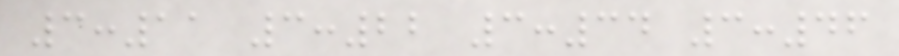3:11 3:22 3:34 3:46
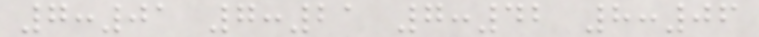7:01 7:21 7:42 8:06
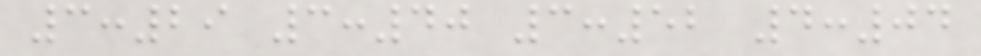3:29 3:40 3:52 4:04
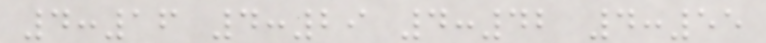4:16 4:29 4:42 4:55
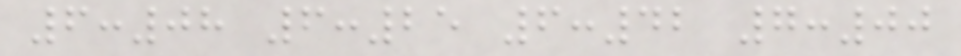6:08 6:25 6:42 7:00
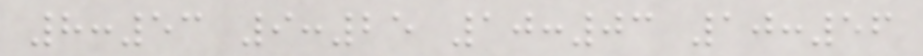8:53 9:25 10:03 10:56
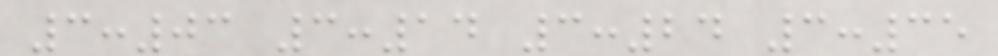3:03 3:14 3:24 3:35
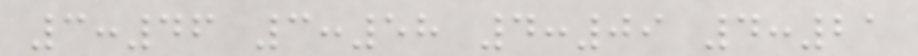3:46 3:58 4:09 4:21
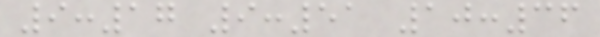9:17 9:51 10:36
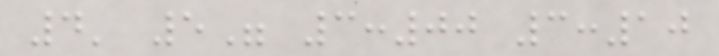4' 5" 3:00 3:10
